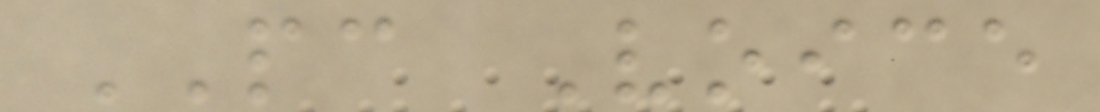PC Voice
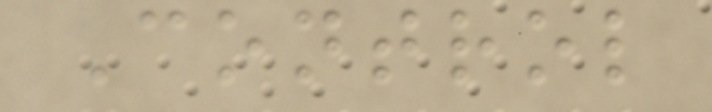Control
